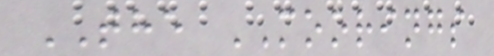THE MOORINGS
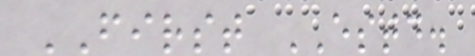FIRST ESTD.
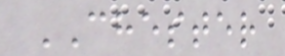CHESTER
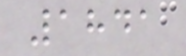1841
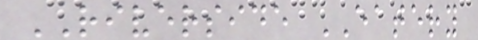RIVERSIDE EATERY
